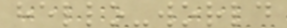hello-world
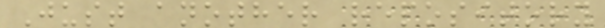Just another repository
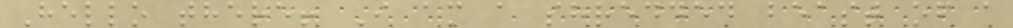Hello there! I am a shredded beast of a
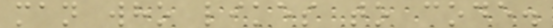man who likes to code.
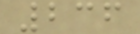236
